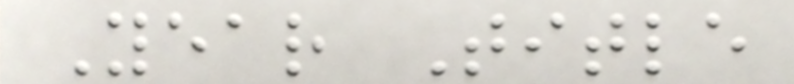Year Title
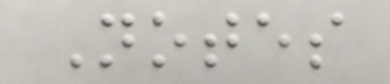Notes
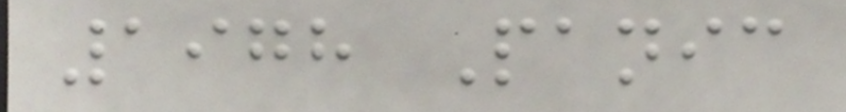1978 Panic
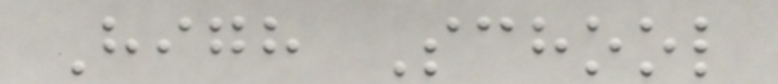High School
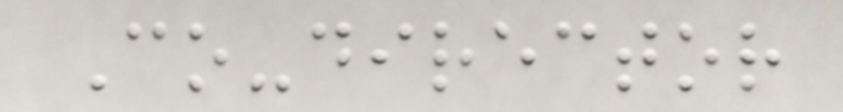Co-director
